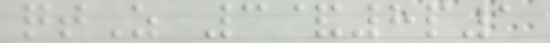qtZ 3&8p1
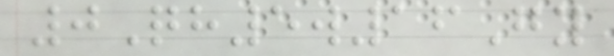0Qh5w16Gy
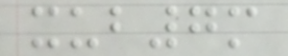xub7m
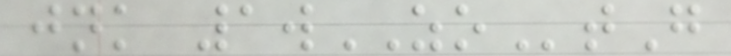jnk 1wZOtG
